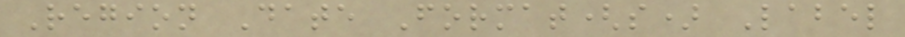Region Date Format(s) Label
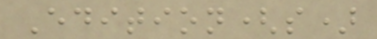Edition(s)
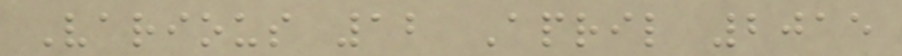Various 12 April 2015
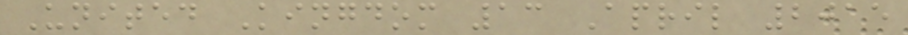United Kingdom 13 April 2015
